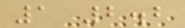1 2.2
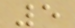5
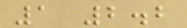1 2.2
